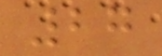27
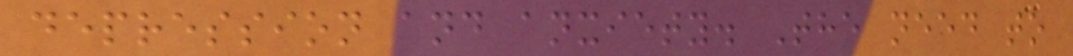depression and anxiety. The need to
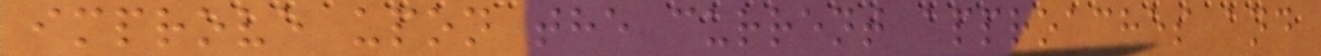improve upon the current approaches and
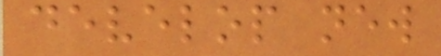develop new
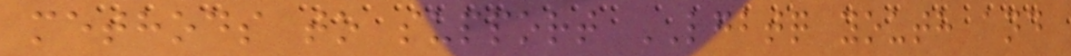methods to support LGBTQ youth and
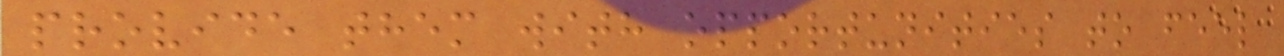provide them with opportunities to feel
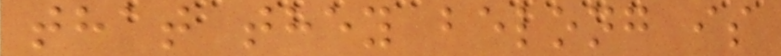that they belong is
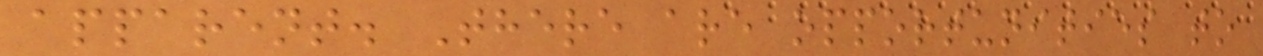apparent. There are opportunities to
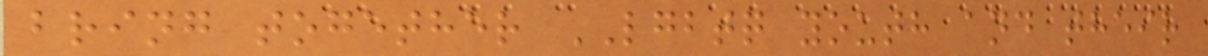bring together LGBTQ youth and their
